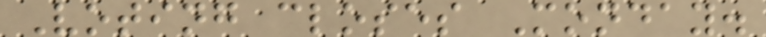Voting closes Monday.
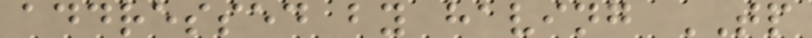addressed by having TP
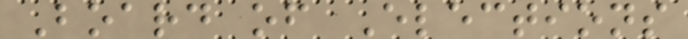Board of Elections
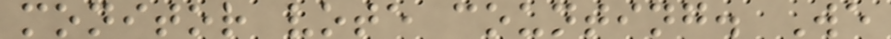monitor vote counting. We
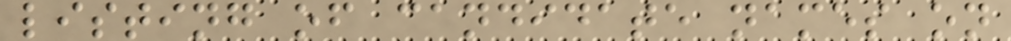listing of candidate names on
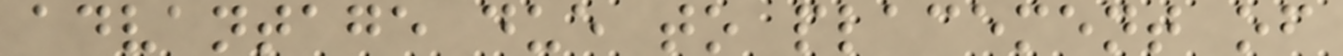advantage due to placement of
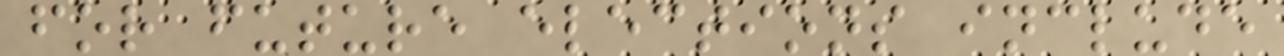for future elections include
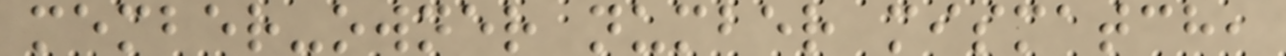member-owner number mismatch,
